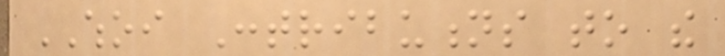WHOI Contributions to the
